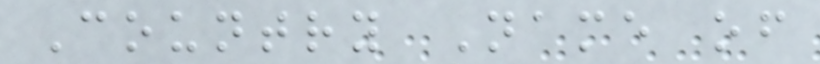Country Name of
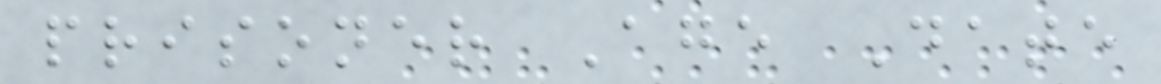prisoner Age Date
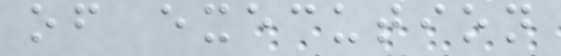of execution
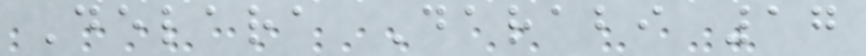Delara Darabi 17
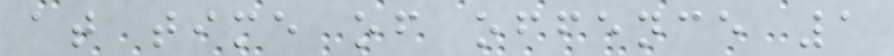at time of offence 1
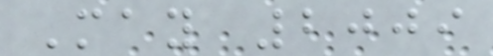May 2009
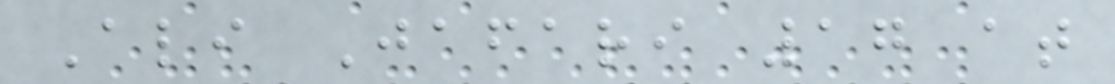Ali Jafari 17 at
